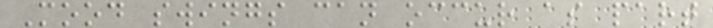Mood swings can occur as part
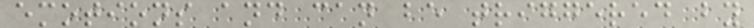emotions and can be triggered by
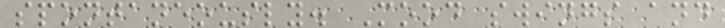spontaneously. Mood swings and
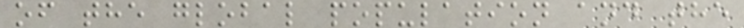of the global population and the
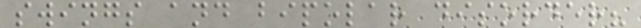swings and bipolar disorder?
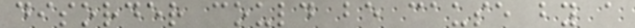disorder could be cause by a
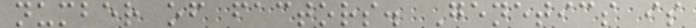number of factors. Genetics is
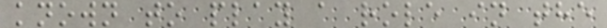known to play a role in the
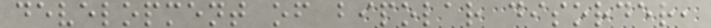development of bipolar disorder,
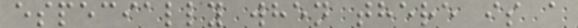especially when there is a
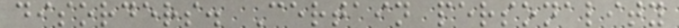disorders. Certain personality
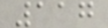117
